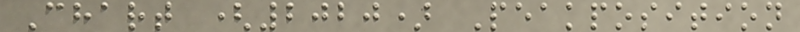Chart (2020) Peakposition
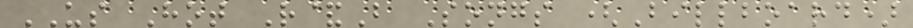US Hot R&B Songs (Billboard)
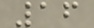16
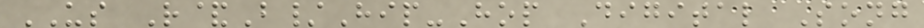US R&B/Hip-Hop Digital Song
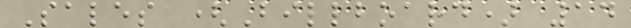Sales (Billboard) 14
